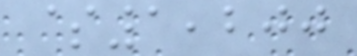$1,200
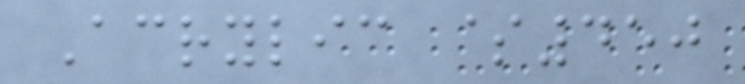Acrylic $450
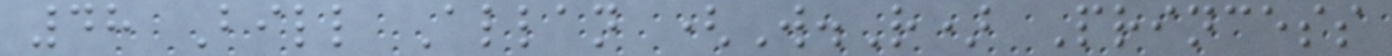48 Bill Allan (W.R) Princess
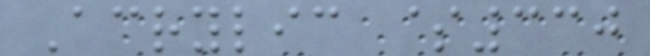Acrylic $330
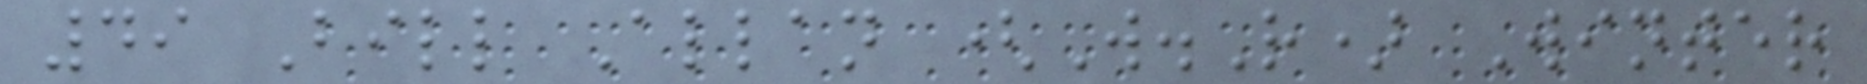49 Bill Allan (W.R) Winter
